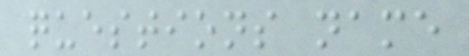questions name
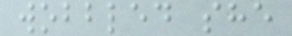wobbled she
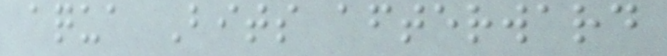aqua Bits afterward
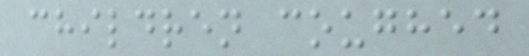children coughed
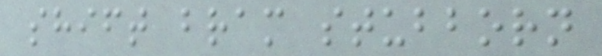shift bram stubborn
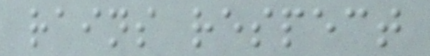rains respect
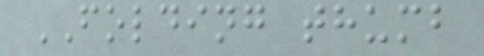FOLDING thumb
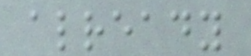already
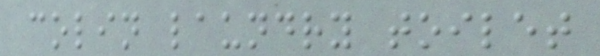colin laundry toilet
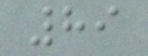89
